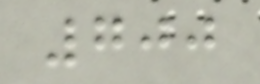700
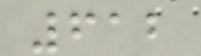612
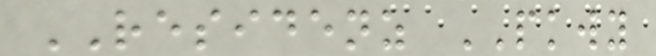RESIDENZ PKWY
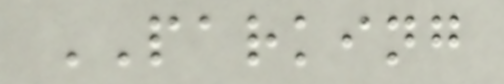PARKING
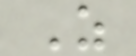Z
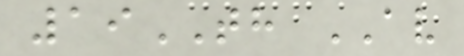19TH AV
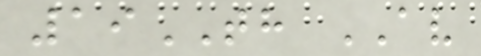19TH AV
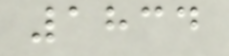1834
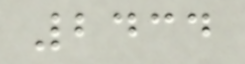2434
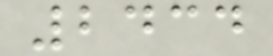2434
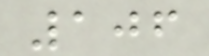106
